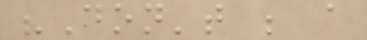"Don't be a
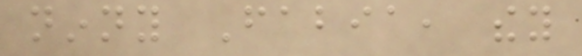ninny Fabia, they
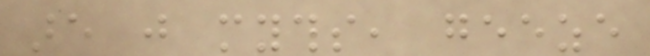are just myths, geeze
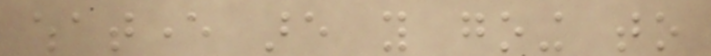whatever are you going to
